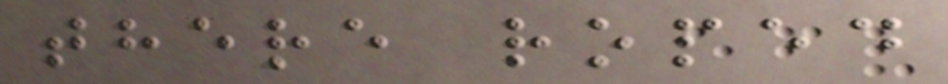there roped
